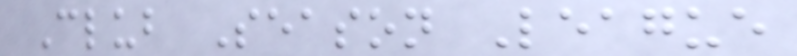Club Season League
